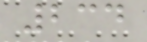234
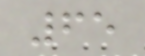65
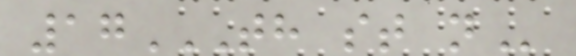17TH ST N
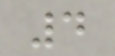4
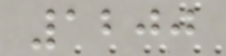1200
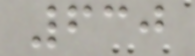630
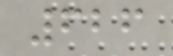626
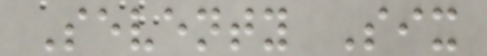Seventy Six
